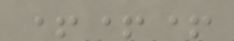+++
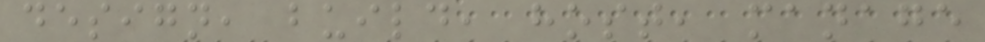design, build, host, manage
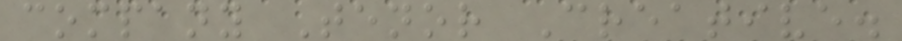company Tenor Creative.
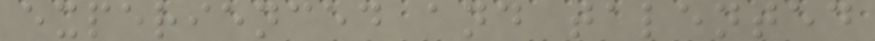experienced and talented
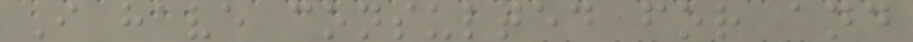I have consulted for and
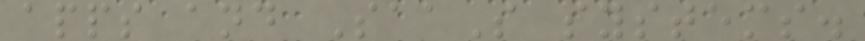apps and SaaS systems.
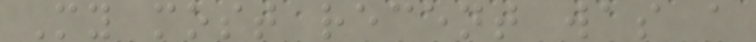My most recent was a
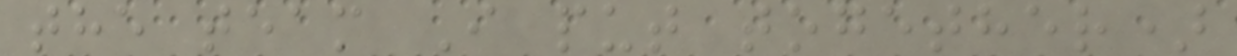the team I put together)
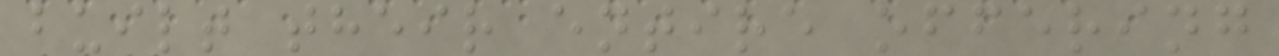built their entire offering
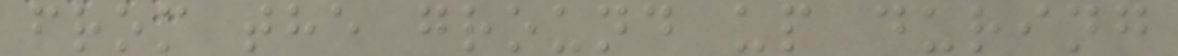from the ground up during
